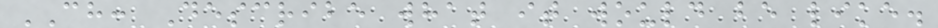CH: Describe what it would be like.
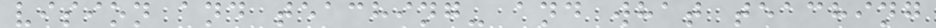vision and teaching- and what teaching
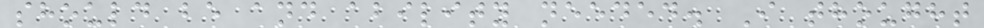should be and ability needed. I thought
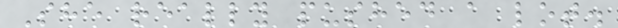She really pushed a lot.
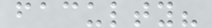faculty?
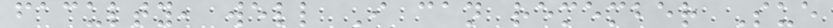faculty, well I can remember Sue
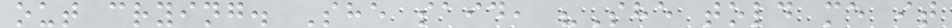out crying. She said, "She told me it
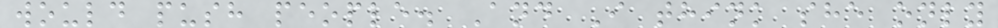would push people. And I think she only
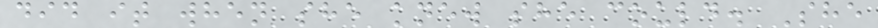did it when she knew she could. She
